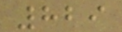829
